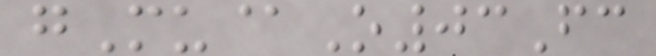gMu@O03Fc
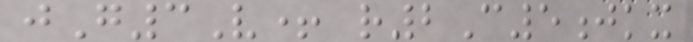jG3V+ r2C5jkx
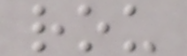rou
